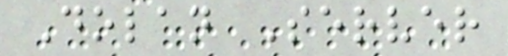Dolan Server
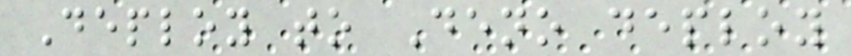Deploy to Deno deploy
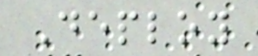Deploy
